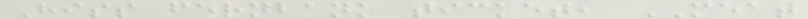Hiss fernbank ticket, MEAT
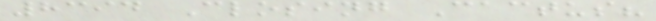8394 Closing Cactus?
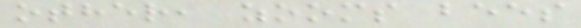other, zooms bees
